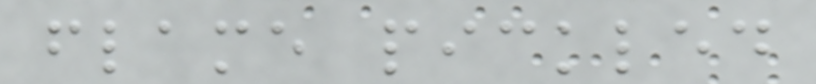flame pickled
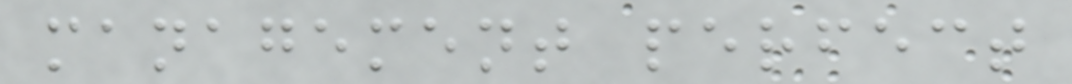management perfect
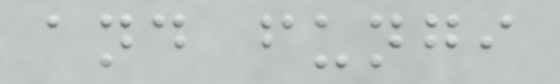and fungi
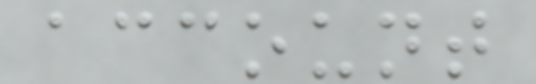account
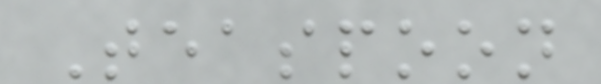Teaspoon
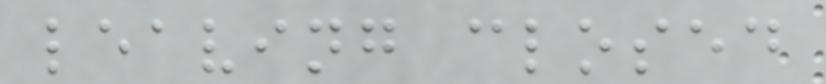leaving closed
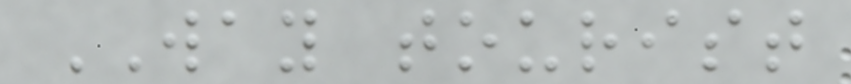WAY tourist
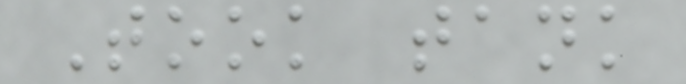Took tank
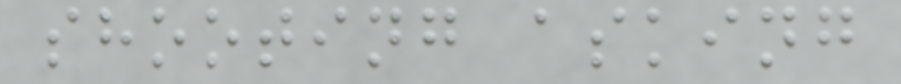shooting asking
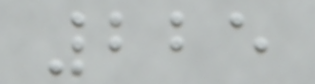225
